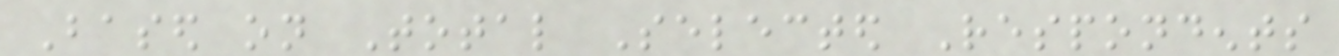Based on Total Selected Respondents
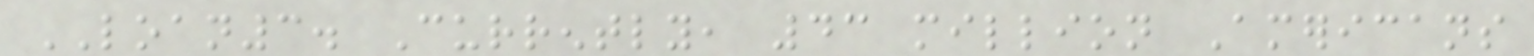LOAN3. Currently, 43 million Americans
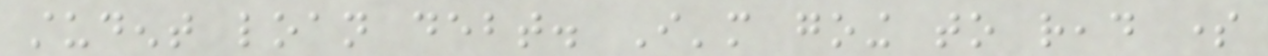student loan debt. I'm going to read some
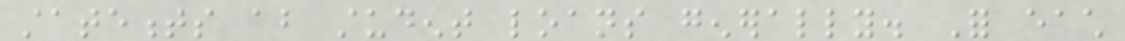statements about student loans generally. For each
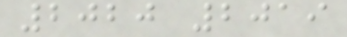2020 2019
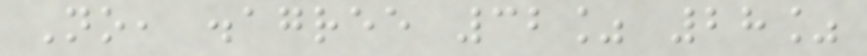No, disagree 32% 28%
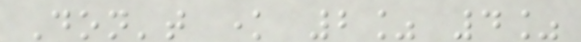Don't know 2% 4%
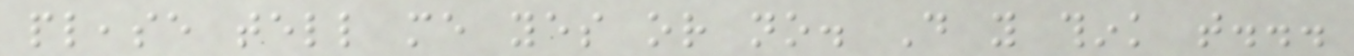please tell me yes or no. Do you think that...
